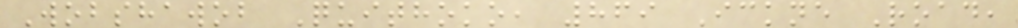Wobshawob Quithoko, 869 Ickne Road,
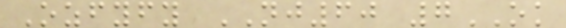Ozfyfy NJ60 7OK
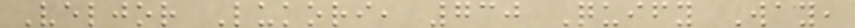Veljor Lukori, 730 Quify Way,
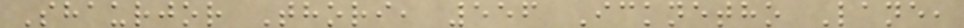Shaurjor Thori, 556 Icknetho Lane,
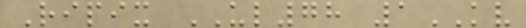Ripix UL78 1KV
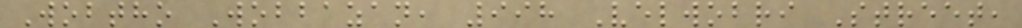Wobtho Wobbazan, 998 Velwobri Street,
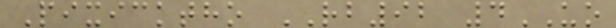Pixicktho RB92 4UO
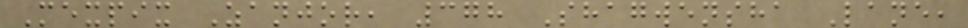Mexpix Zanjor, 378 Shagwensha Lane,
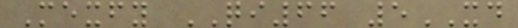Mexfy QI66 5XD
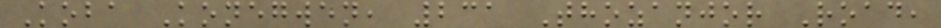Koba Konegwen, 231 Thozanjor Road,
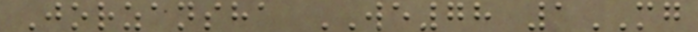Jorzansha WE78 1MG
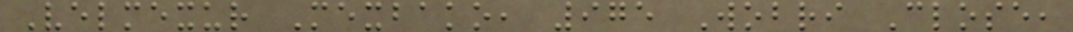Velmexur Mexbako, 975 Wobri Close,
